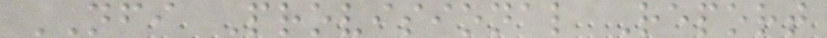NFI Provisional Report
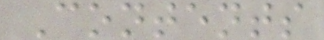Contents
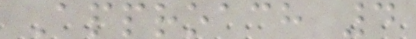Approach 4
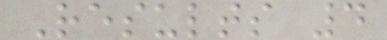Results 4
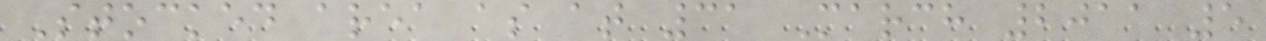Stocked area as at 31 March 2011 5
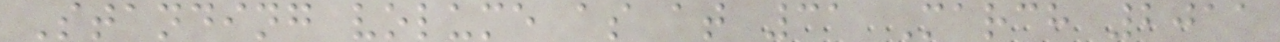Standing volume as at 31 March 2011
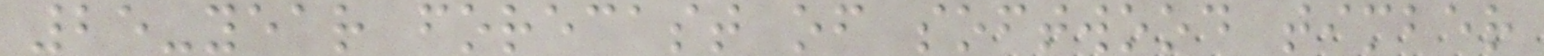25-year forecast of softwood timber
